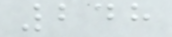248
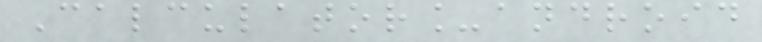Calculator_android
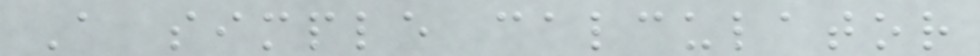A simple calculator
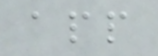app
